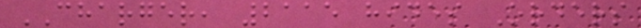CHARGER, 2115 hides Orders
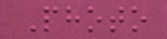Photo
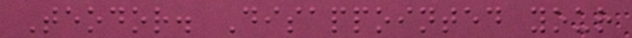Teodor. Disappointed your
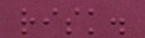risk.
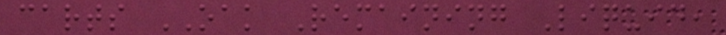carts OAK Remaining Liquid,
